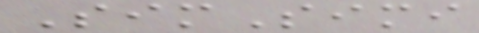SimSimi
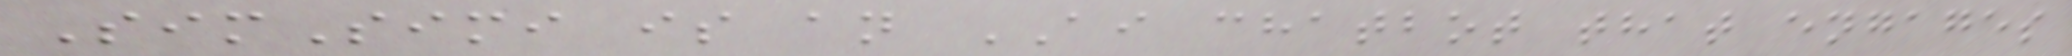SimSimi is an AI chatbot that engages
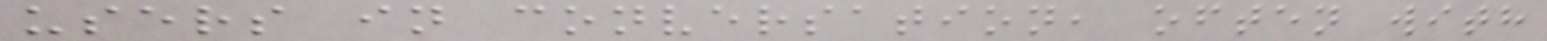users in conversation, often with
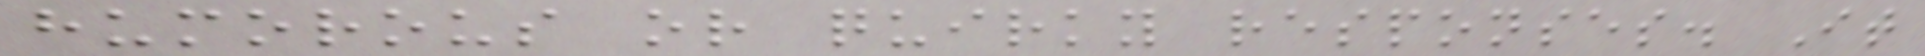humorous or quirky responses. It
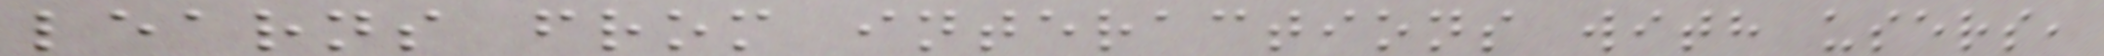learns from interactions with users,
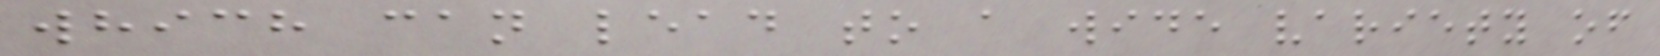which can lead to a wide variety of
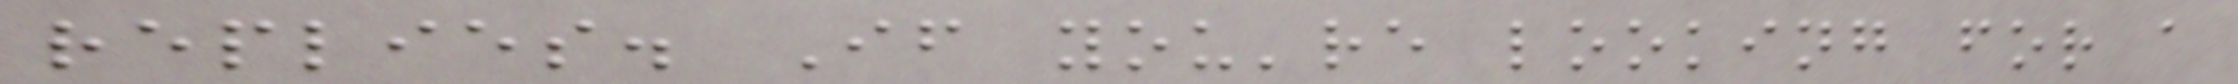replies. If you're looking for a
